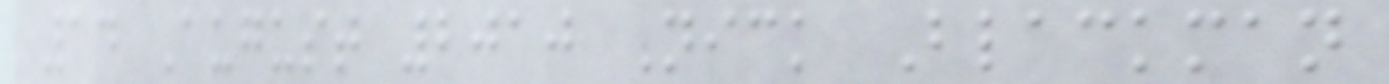14 August 2010 Nick Blackman
